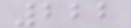222
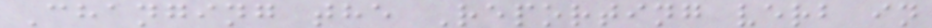Changing the Reporting verb in
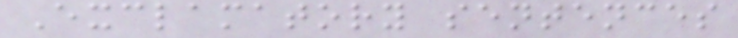Exclamatory sentences
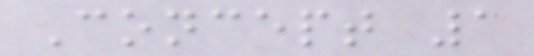Concept 1
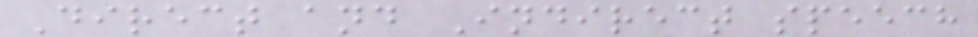Direct and Indirect speech
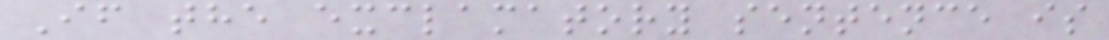If the exclamatory sentence is
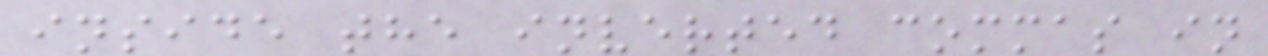inside the inverted commas in
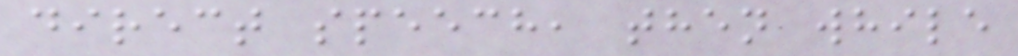direct speech, then while
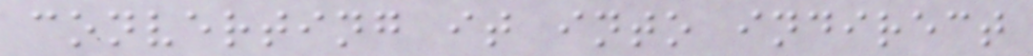converting it into indirect
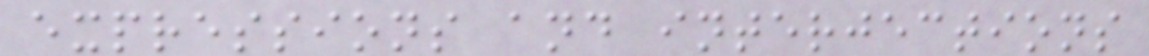expressions and interjections
